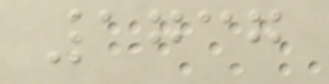1737
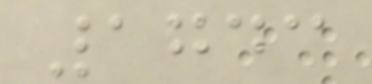1743
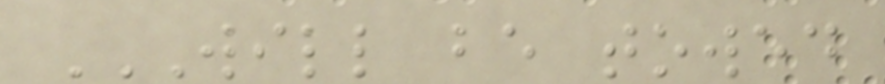WILL BE TOWED
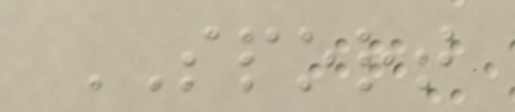SPORT
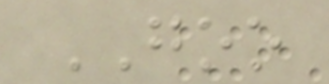GOO
